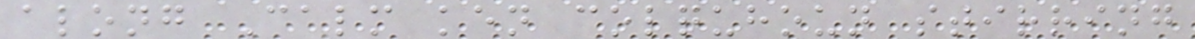along Calm ken colquhoun stirring
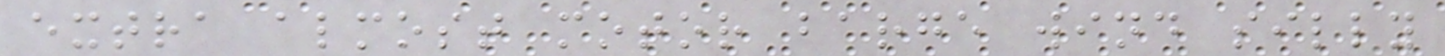extra almost motor barge wind silly
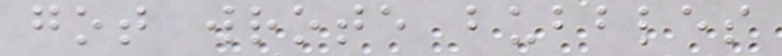got wrote bubbles
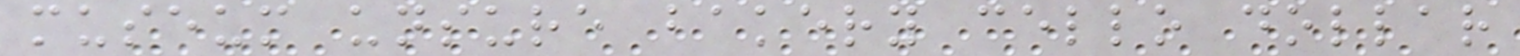museum unsure bakery cello dollar
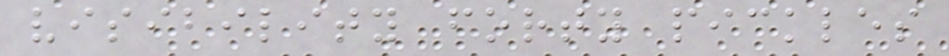visibility forty pickles
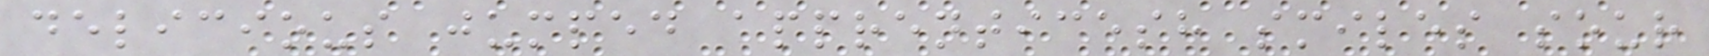delicious jumped apprenticesh smiles sour
